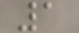1
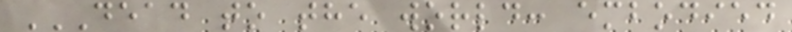DEAD TO THE WORLD: EMBODIED
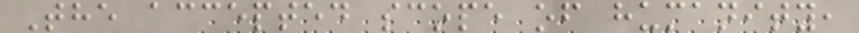The accepted scope of humanity,
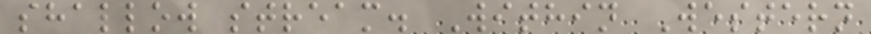shallow stream. Within Western
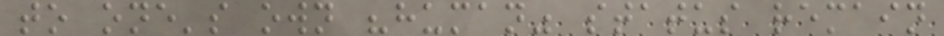to one's own "human" status remain
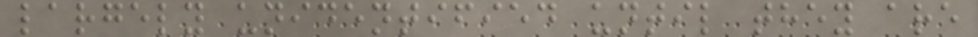largely unidentified until they are
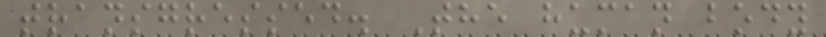transgressed. The human body
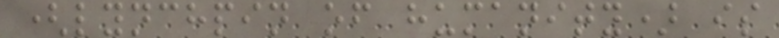(lynchpin of humanity) is
